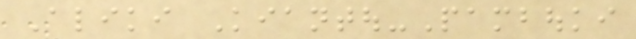Aliki Kiantou-Pambouki
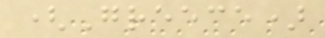(Greece)
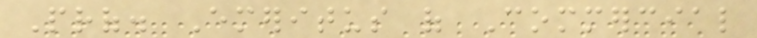Prof. Emeritus of Commercial
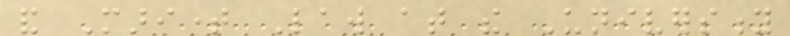and Maritime Law at the University
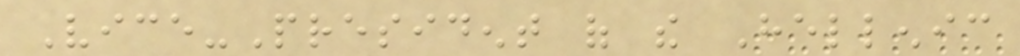Vice-President of the Hellenic
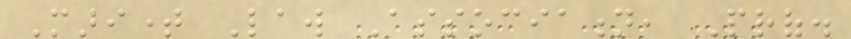Maritime Law Association, Prof.
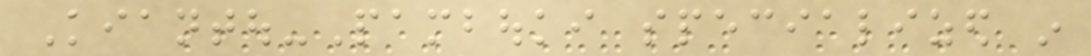Kiantou-Pambouki specialized in
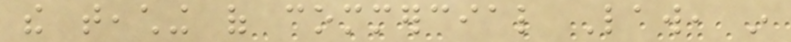the teaching of commercial Law, in
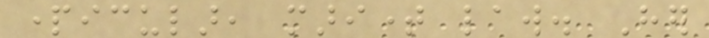particular, maritime law. Her
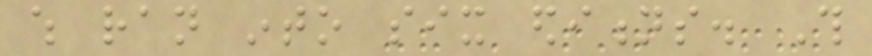which ran into six editions. This
